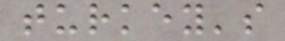turkey's
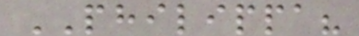PHILIPPA?
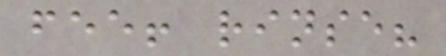fee! rinse?
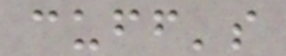cuff's
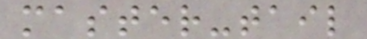master-tail
